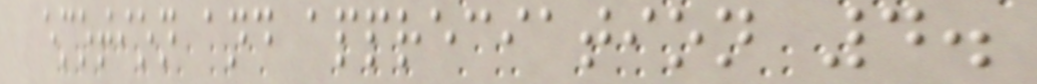emotion and appreciation 4.
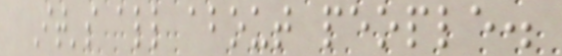It's all about people.
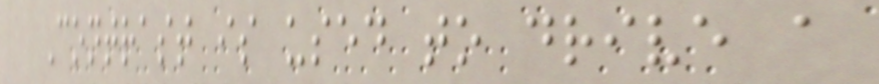Contrast is used to drive a
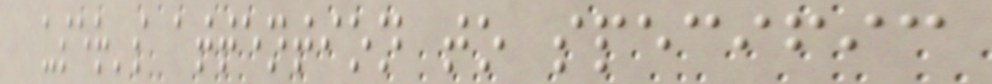user's attention to specific
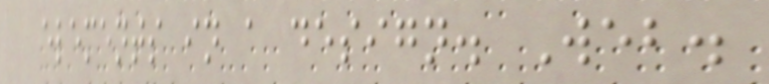elements in a design. Web.
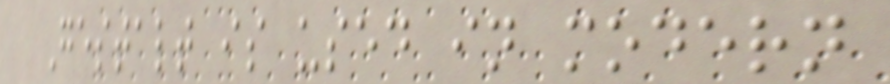Gestalt is used in modern
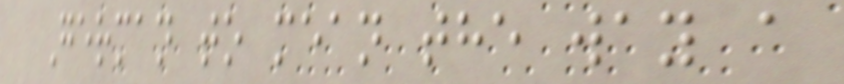German to mean the way a
